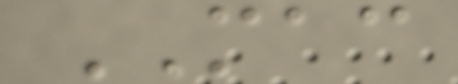MAC
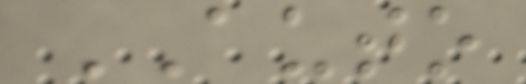AUTO
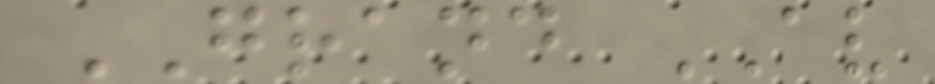GRAND AV
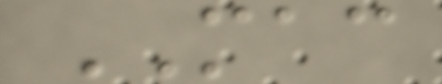MAC
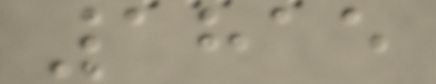1815
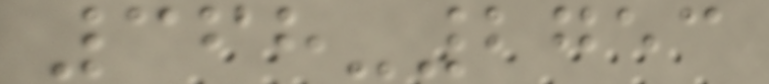368-2753
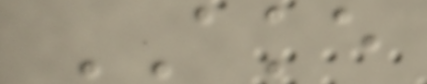AKE
